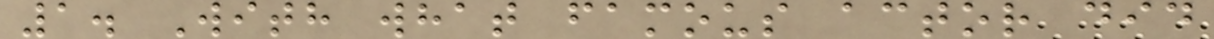1. With what famous actor did
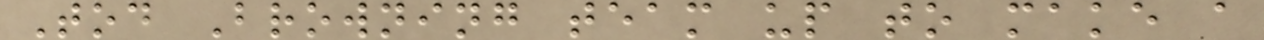Tod Browning team up to make a
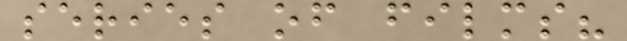series of films?
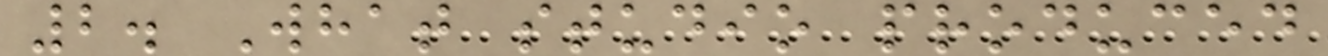2. What studio produced
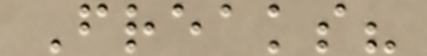Freaks?
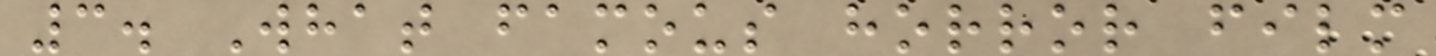3. What famous horror film
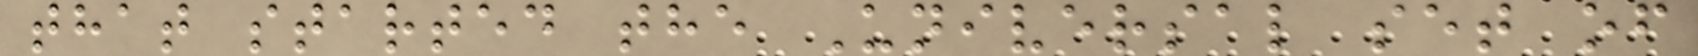that started the Universal set of
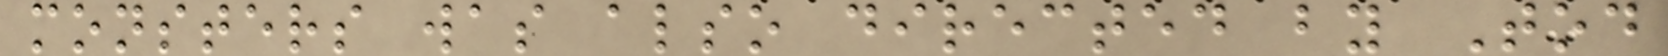monsters was also directed by Tod
